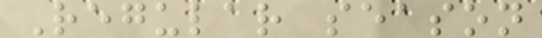Regular season
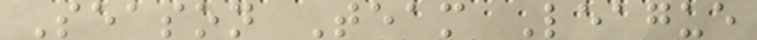Season Team League
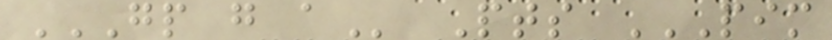GP G A Pts PIM
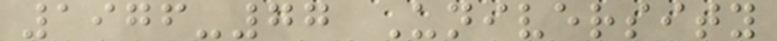1976-77 University
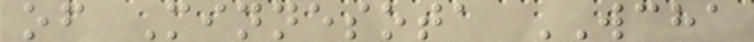of Minnesota WCHA
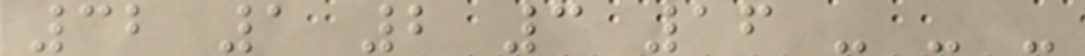32 1 2 3 16 - - -
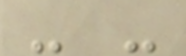- -
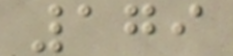179
